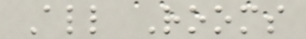All Rooms
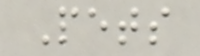Pets
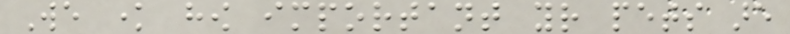We know how important your pets are
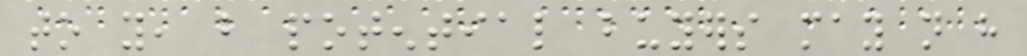to you, but potential buyers may not have
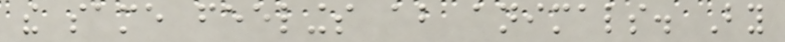the same feelings about animals. By
